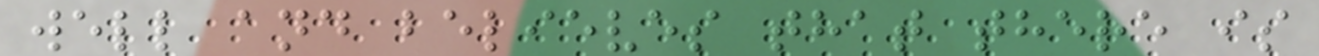well and believes that there is
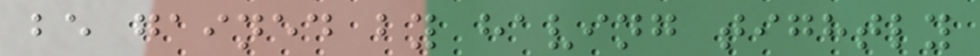be gained by having tightly
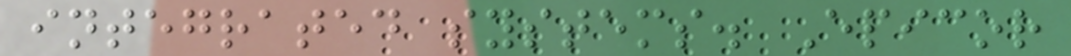integrated systems. Epicor
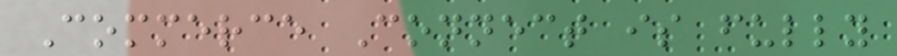Commerce Connect is fully
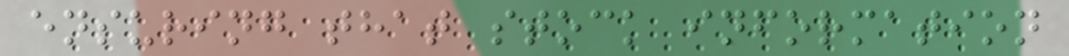ensuring that stock information
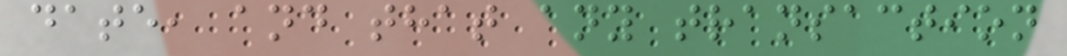date, and that any transaction
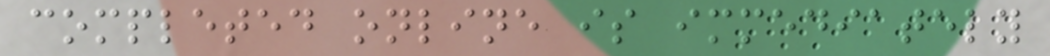completed online is immediately
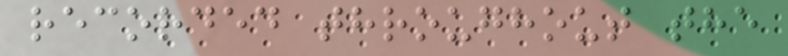recorded throughout the
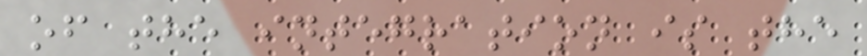of the integration is the
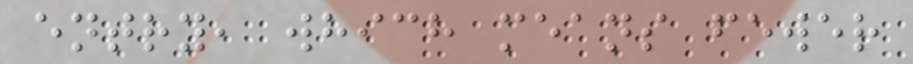entry, which means fewer
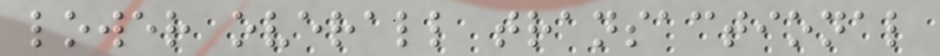lower overall transactional
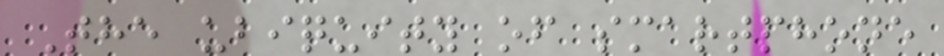The ubiquity of smartphone
